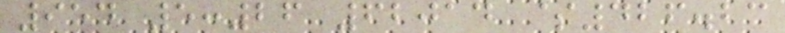954 5:26 62014 $426.23
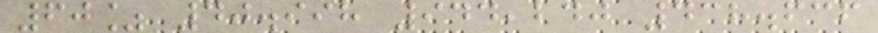60% 40.998 944,240 438.636
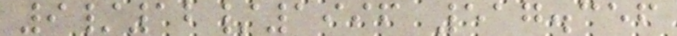9/12/1996 517.356
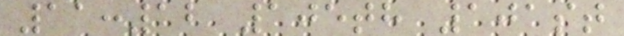11:12 105th 101st
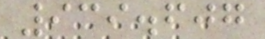939.607
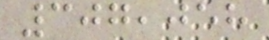307,058
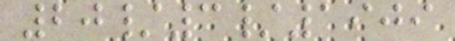20/3/1909
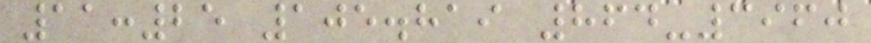11:25 105.819 864-3960
